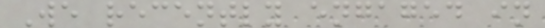We recently engaged in
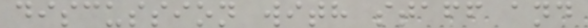discussion with staff and
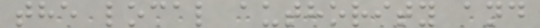the local authority and
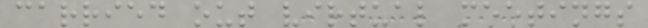carried out virtual meetings
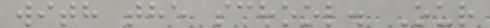with the school. Our
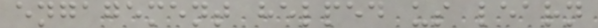engagement helped us learn
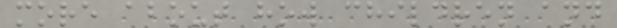more about how children and
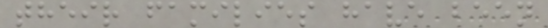their families have been
